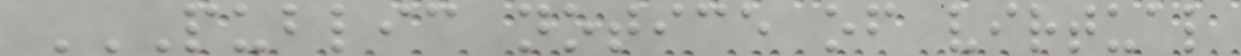PUBLIC NOTICE OF VIRTUAL
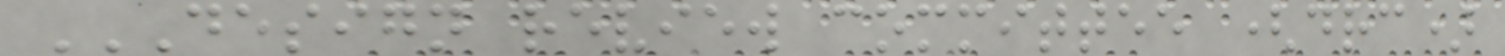DESIGN REVIEW COMMITTEE (DRC)
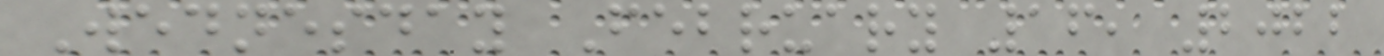Wednesday February 16, 2022
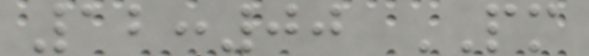12:00 PM
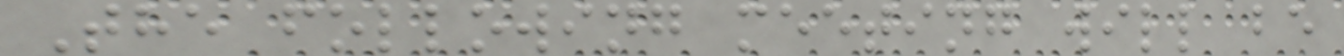The following meeting will be
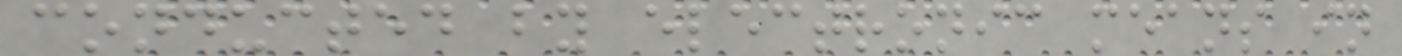conducted by electronic means in
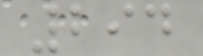294
